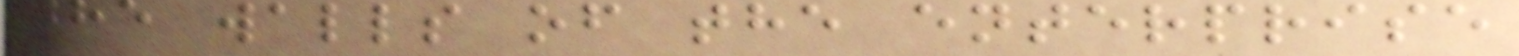the walls of the enterprise
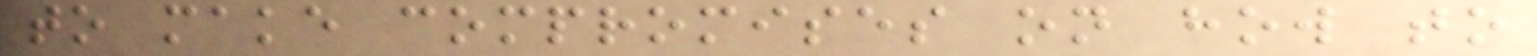to make compromises on how to
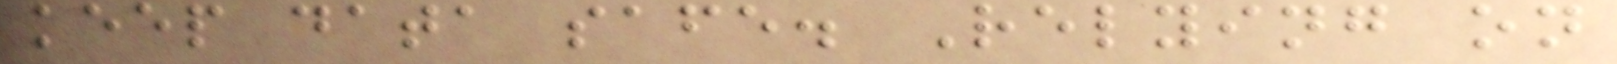keep data safe. Relying on
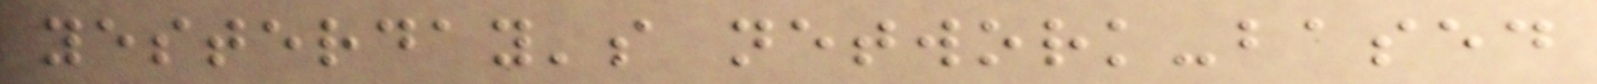yesterday's network-based
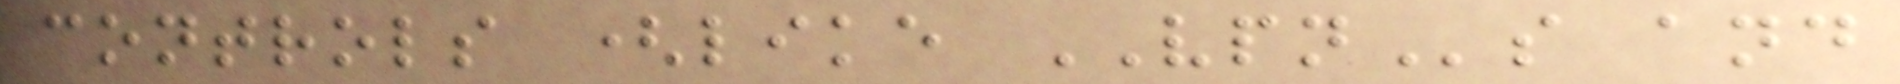controls (like VPNs and
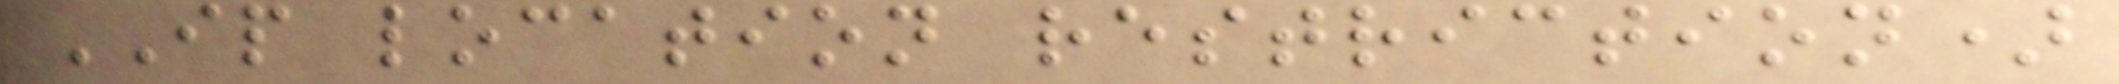IP location restriction)
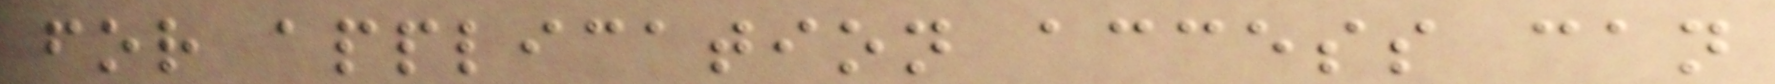for application access can
